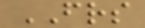FRIENDS
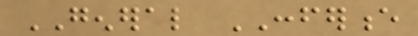GENERAL CONFERENCE
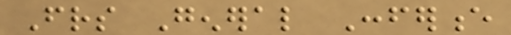Friends General Conference
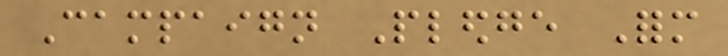Campaign Pledge Form
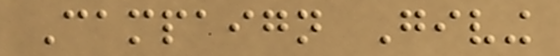Campaign Giving
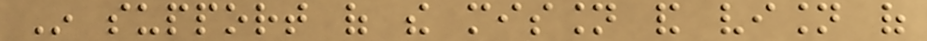In support of the mission and vision of
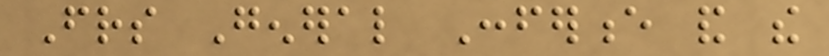Friends General Conference and the
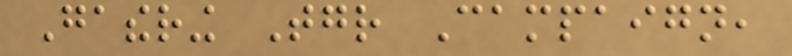Gathering Together Campaign,
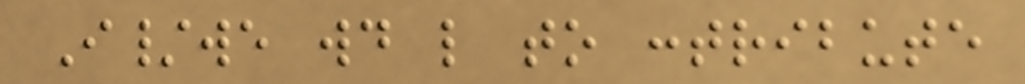I/we would like to contribute
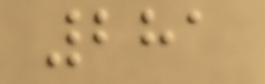281
